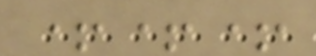+++
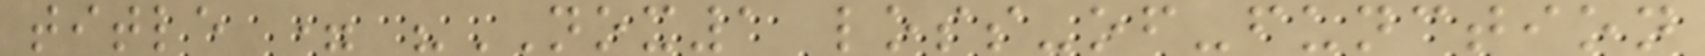title = "NOX1 loss-of-function
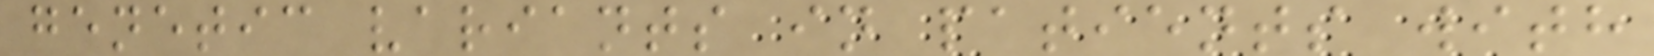genetic variants in patients with
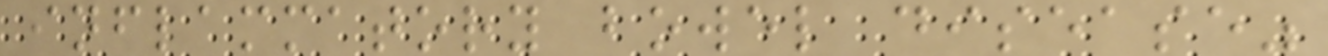inflammatory bowel disease"
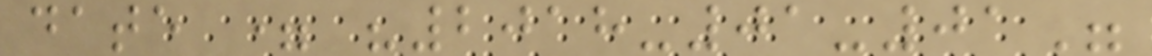date = "2018-01-01"
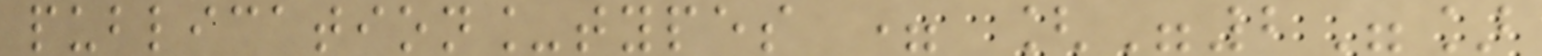publication_types = ["2"]
